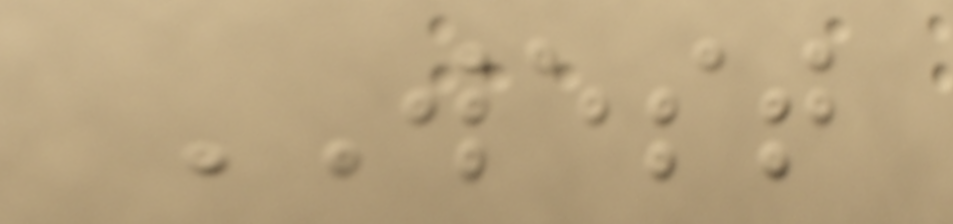WEST
